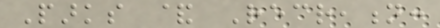Parks & Recreation:
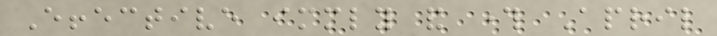Effective immediately and through April
